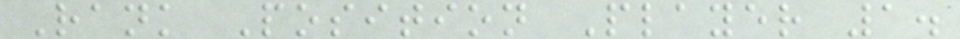Rank Position Player 1.
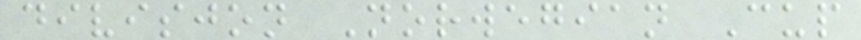divisjon Norwegian Cup
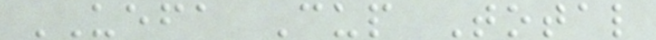UEFA Cup Total
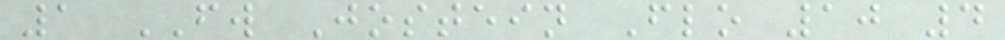1 FW Jostein Flo 10 4
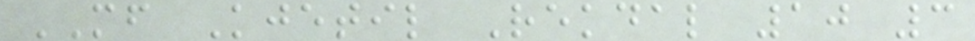MF Kjetil Rekdal 10 3
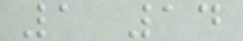1 14
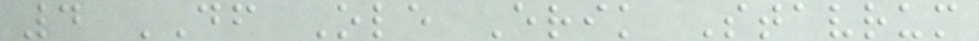4 DF Ole Erik Stavrum
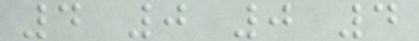4 0 0 4
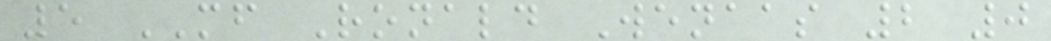5 MF Ronald Wenaas 2 0
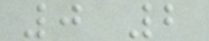0 2
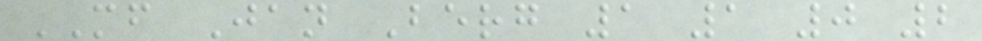MF Jan Berg 1 1 0 2
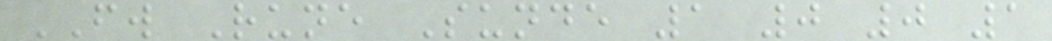FW Rune Sunde 1 0 0 1
